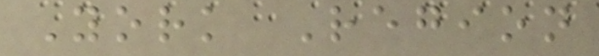York Region
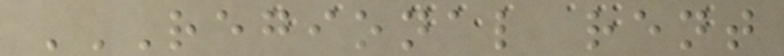REGIONAL RENT
